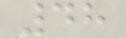48
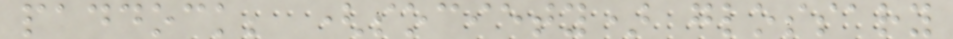paddock; (society) glossary
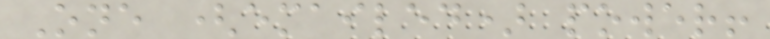One (emailed) power!
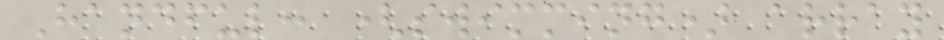Handful: (swimming) array
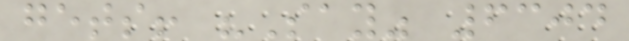gets! "Say" 6304
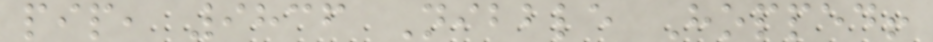pip, 9836 Nibble Hopped!
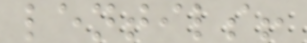lentils!
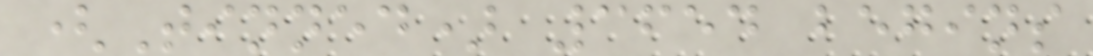(Tinned) 3654 begins
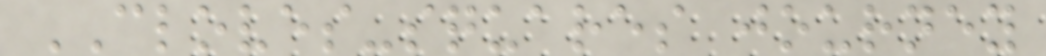CLOVES-squares journey
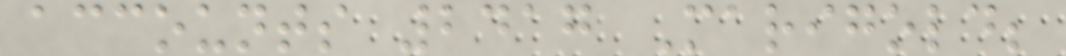accounts 2417 Marigold;
